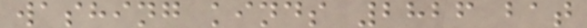washing kinds 2826 bat
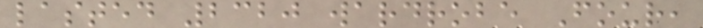lasted 2320 wardrobe Four,
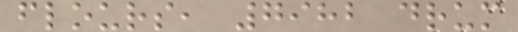flours, 7982 drum
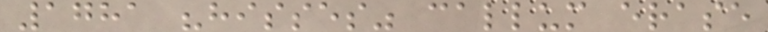1781 "hisses" callum erase
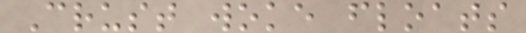Crust woke floats
